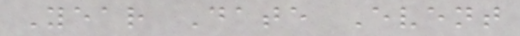Year Date Event
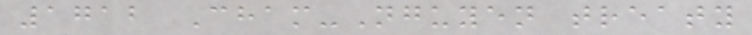1712 Cham-Nguyen treaty
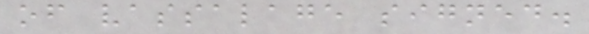of vassalage signed.
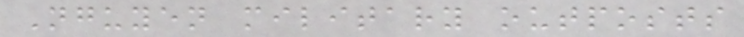Nguyen military outposts
